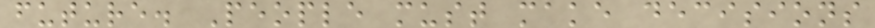future. People must make decisions
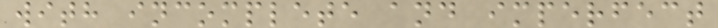with incomplete and imperfect
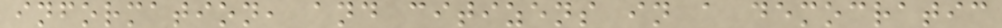information, and citizens in a democratic
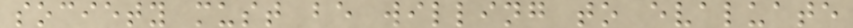society must be willing to evaluate
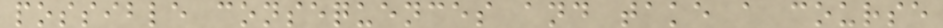possible consequences and take a course
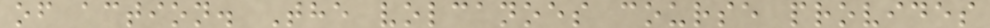of action. The volcanoes course provides
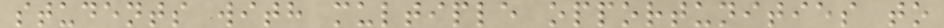students with multiple opportunities to
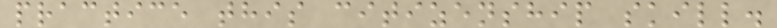practice this citizenship skill.
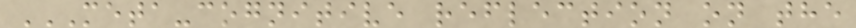META-COGNITIVE REFLECTION ON THE
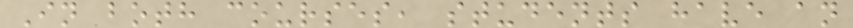In both courses, students have an
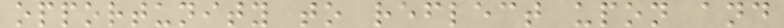opportunity to reflect upon and
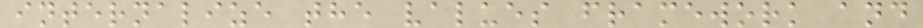internalize the values framework and
